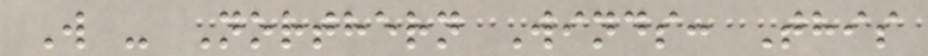W - Northern Winds: This
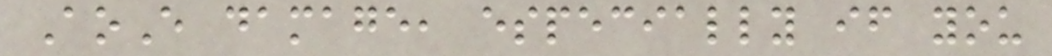AoE damage, especially if you
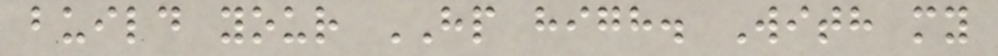build your HP high. With my
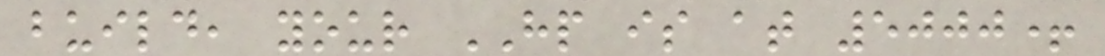build, your HP is at 5000+
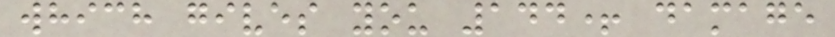which gives you 144+ damage
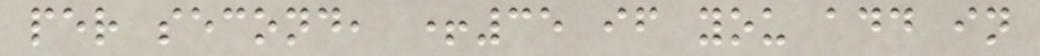per second, +35 if you add in
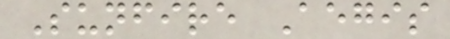Sunfire Aegis
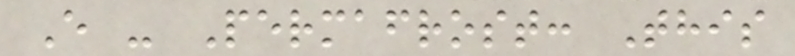E - Permafrost: This
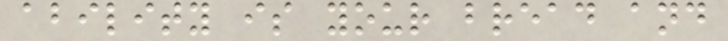ability is your bread and
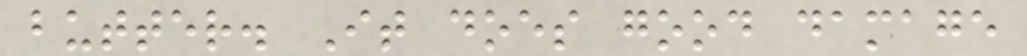butter. It does good damage
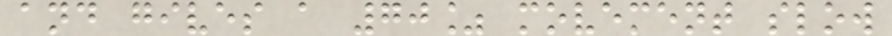and gives a 70% movement slow
